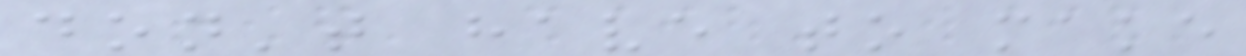don't have to make
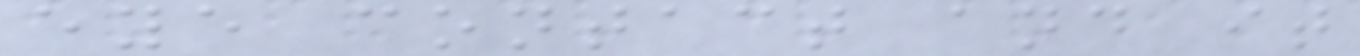eye contact and it
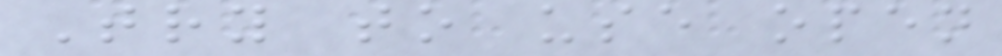Try to use open
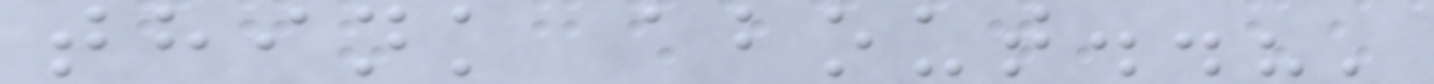think about..?'
